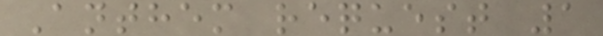Anthem request 1
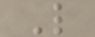L
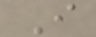I
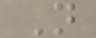N
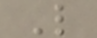L
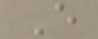E
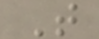T
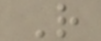R
